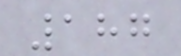187
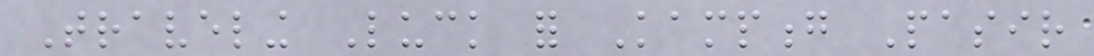Traveling Luck for Kampong Pasir
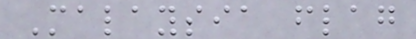Malaysia flag
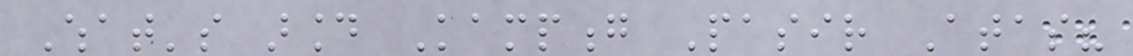What's around Kampong Pasir Atas?
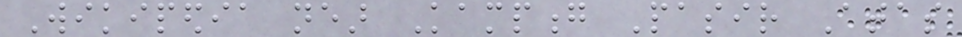Wikipedia near Kampong Pasir Atas
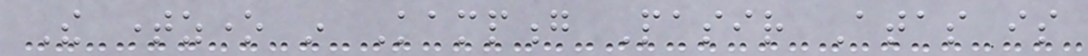The timezone in Kampong Pasir Atas is
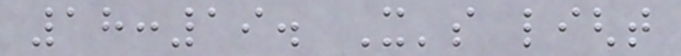18:19. It's light
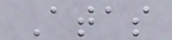Atas
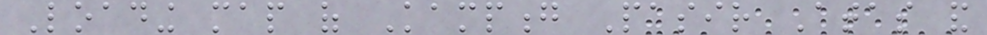Loading map of Kampong Pasir Atas and
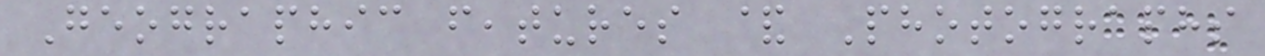Geographic features & Photographs
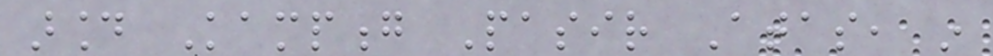around Kampong Pasir Atas, in
